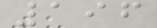196
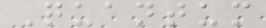Quantum
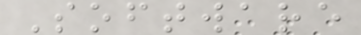Software
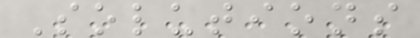Solutions
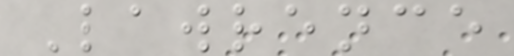Lawrence
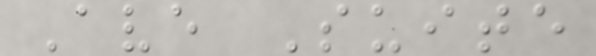Ave Suite
